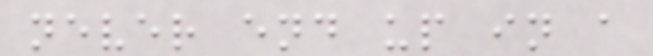never end up in a
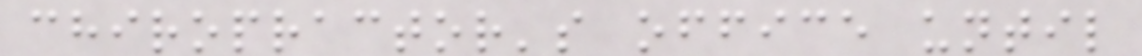chiropractor's office until
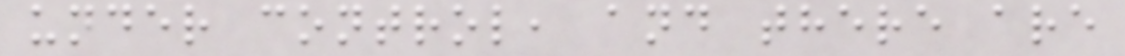under control, and there are
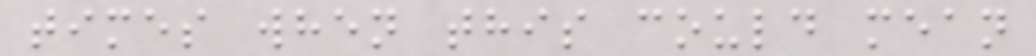times when this could mean
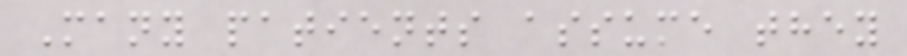Many patients assume they
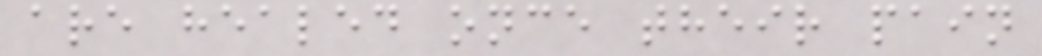are healed once their pain
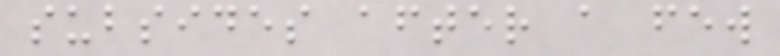subsides after a few
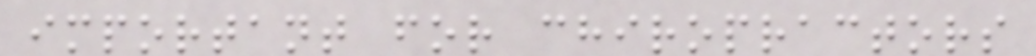important for chiropractors
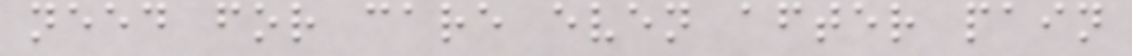need for care even after pain
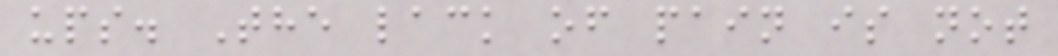ups. The lack of pain is not
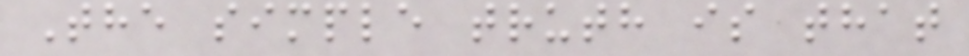The simple truth is that
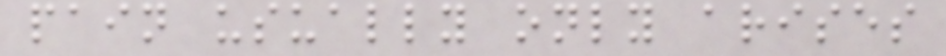pain usually only arises
